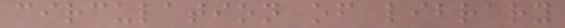circulation of library
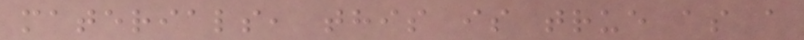materials, this is true as a
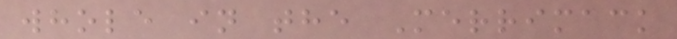whole in the Merrimack
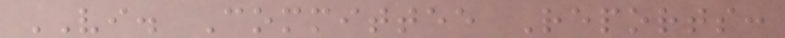VI. Committee Reports:
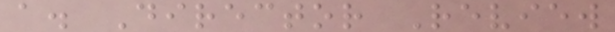a. Director Review
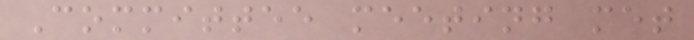Committee meeting met
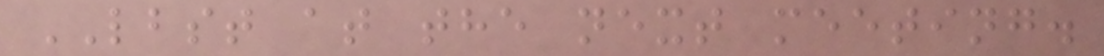LBST at the next meeting.
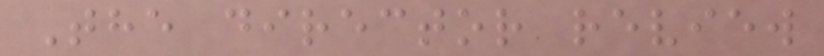The director review
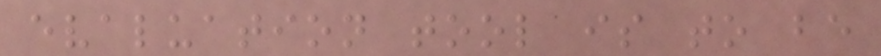evaluation tool is to be
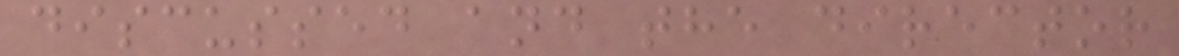discussed and the director
